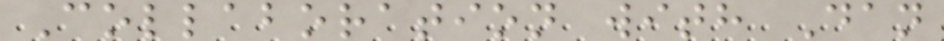Collaboration with Dan
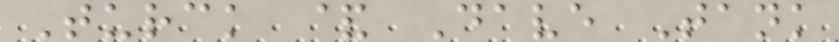Turck & Dave Tank
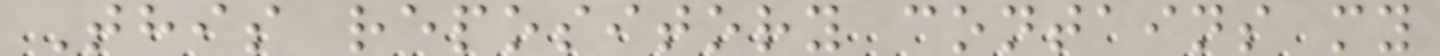This repository contains my
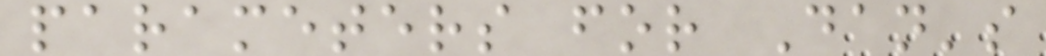parameters for Dan's
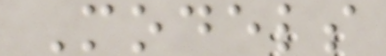Models
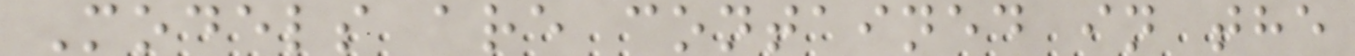Models are contained in the
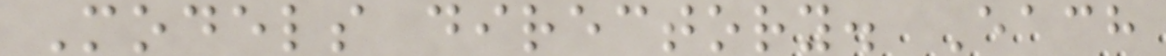Models directory. Each
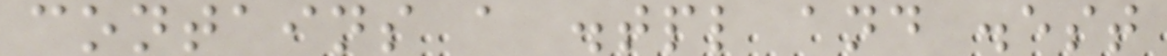contains a .tpl and .est
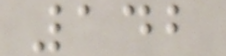142
